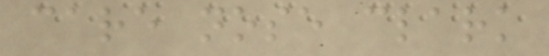care nose clark
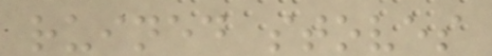ruined stoves
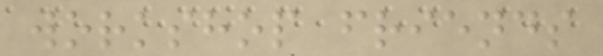workshop friends
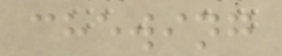chewing
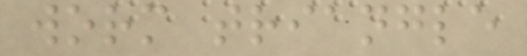worm triangle
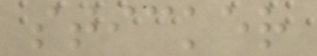sticker
